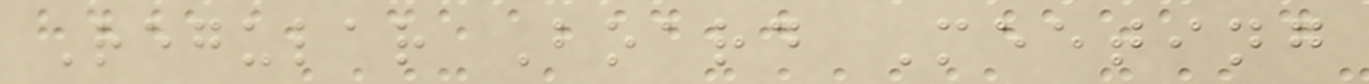Regular Board Meeting
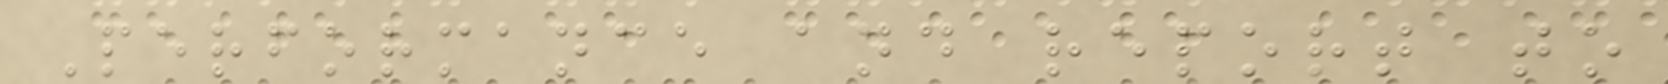Performance and report to
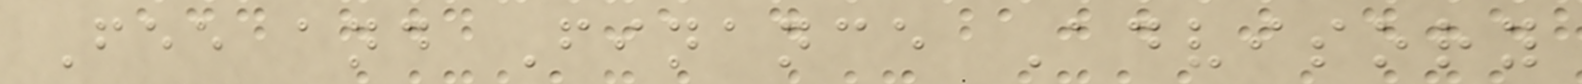Fee and Finance Advisory
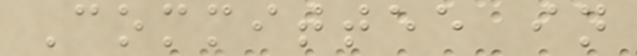Committee in
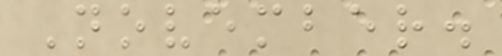November.
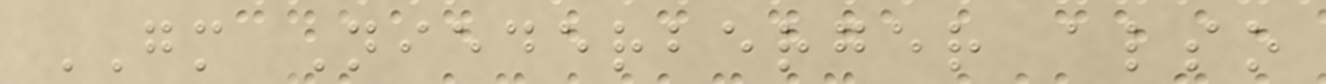GM Niederberger also
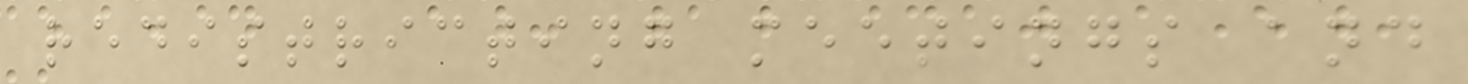redistricting meetings and
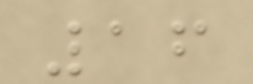16
